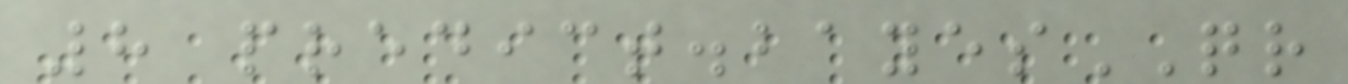8 predict.bayesQR
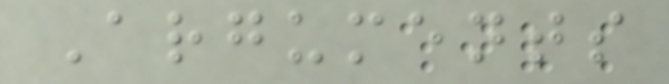Arguments
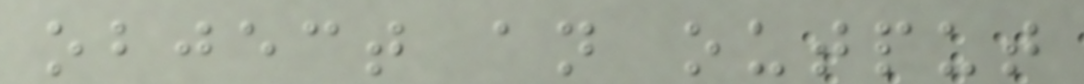object an output
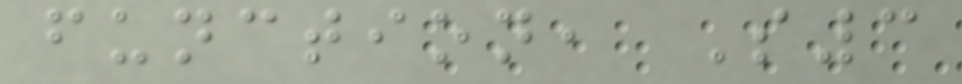function, S3
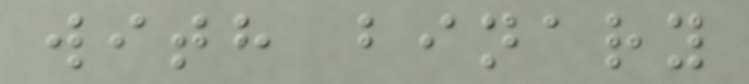with binary
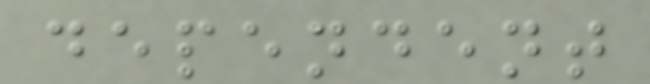dependent
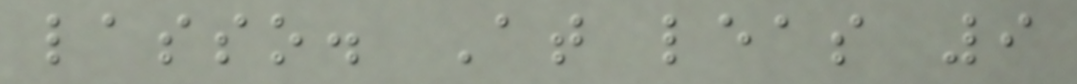lasso. At leas 9
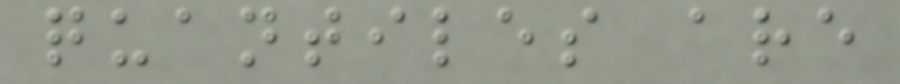quantiles are
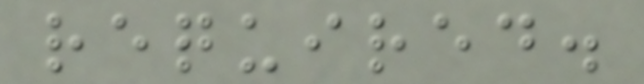required.
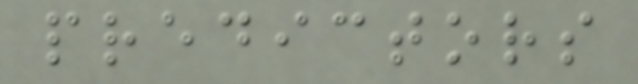predictors
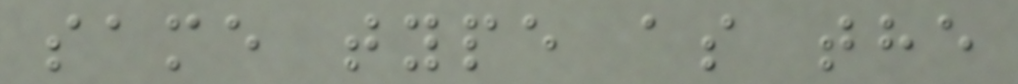same type as the
